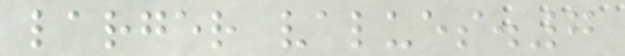larger values.7
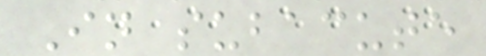In subacute
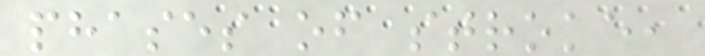phases of stroke,
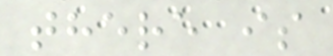there is
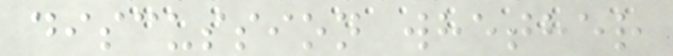discussion whether
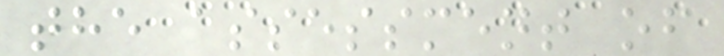the assessment of
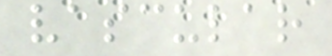vascular
